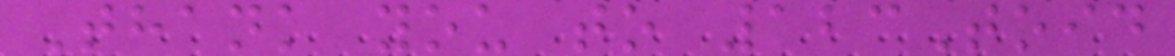Thank you to 123Toid
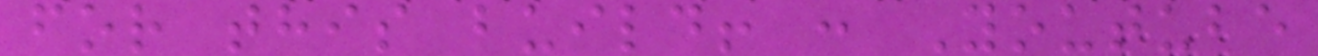for this build! : Youtube
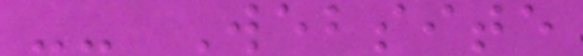-- Website
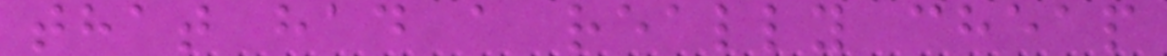that had a really cheap
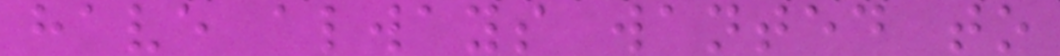have always wanted to
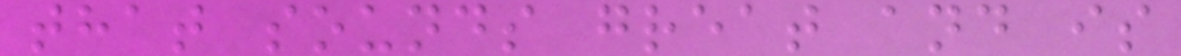that sounds great and is
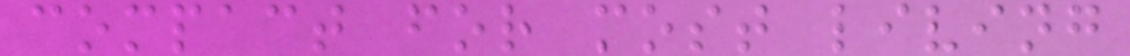compact for most living
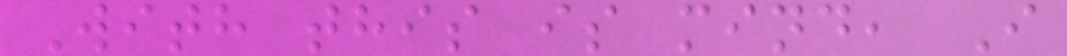With this is mind, I
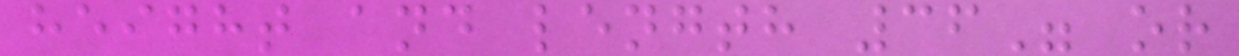height and length 36" or
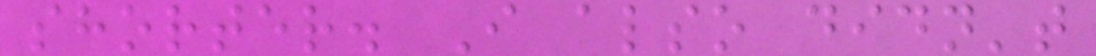shorter. I also didn't
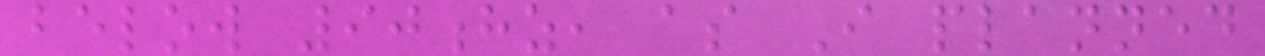below 90hz, as I planned
